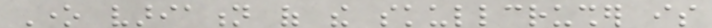One variation of the skullcrusher is
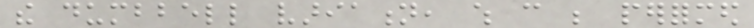the dumbbell variation, which can be performed
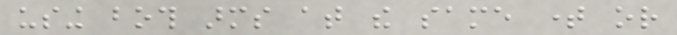using both arms at the same time or
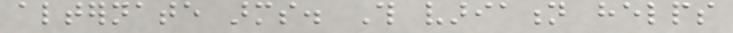alternate arms. This variation helps
